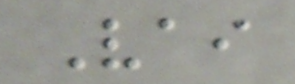Vai
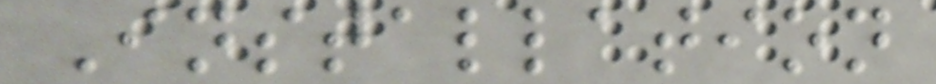Installation
